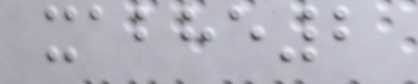xabhe2
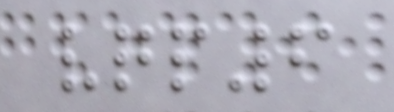vqp6
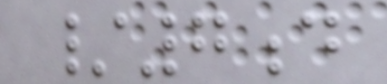/7d
